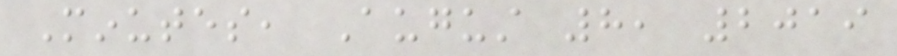Minutes, August 8, 2019
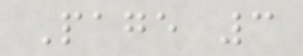Page 3
